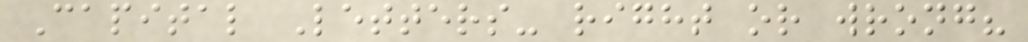Capital Letters- right or wrong?
